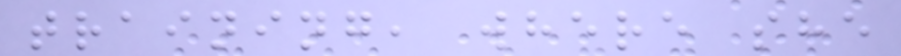training, where she
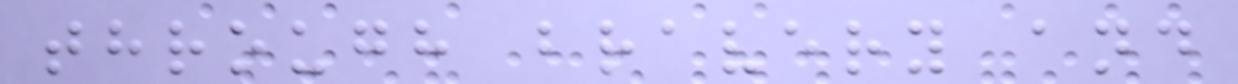through bravery and
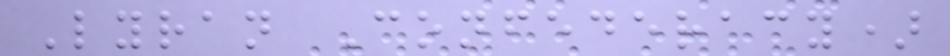Lyran Confederacy)
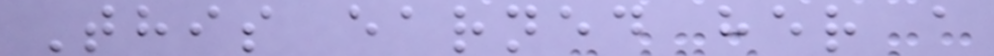This earned her a
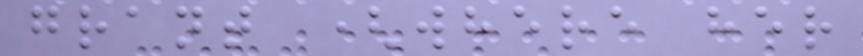grant (where her
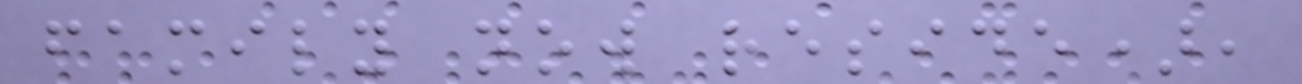family now reside),
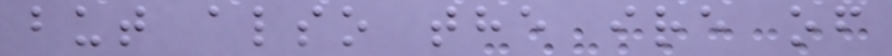but also the ire of
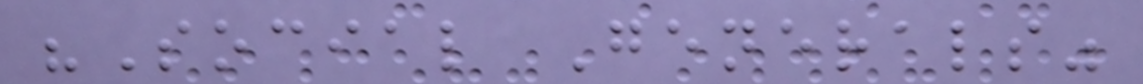"Social Generals"
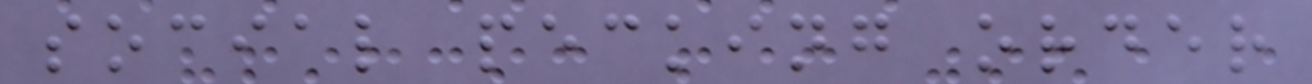social pecking order
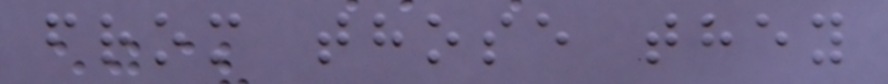from those they
